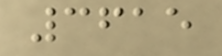3615
